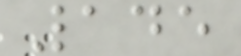145
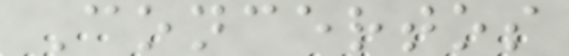Concertos
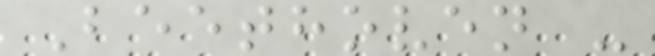Beethoven -
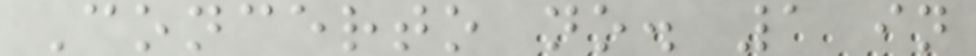Concerto no. 1 in
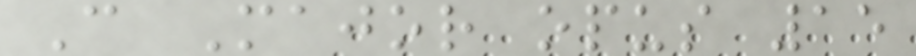C Major opus 15
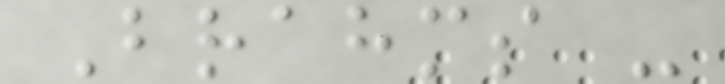Brahms -
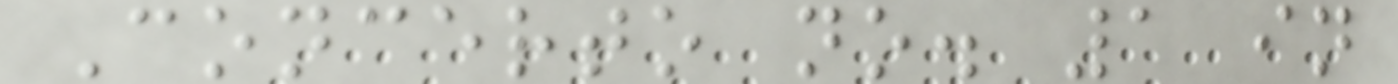Concerto no. 1 in
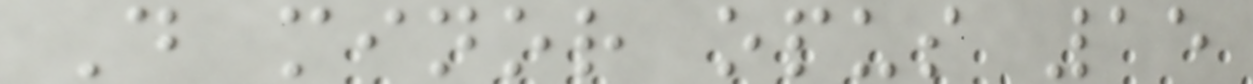D minor opus 15
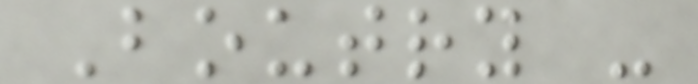Boutry -
